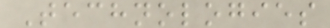Technologies
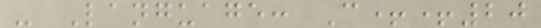- Language: C++20
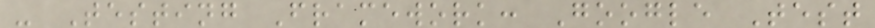- Testing Framework: Google Test
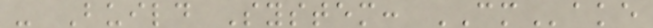- Build System: CMake
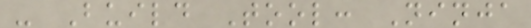- Build Tool: Ninja
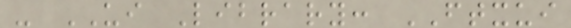- UI Library: FTXUI
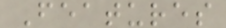Features
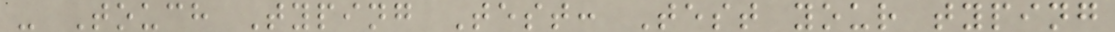- Touch Typing Test: Test your typing
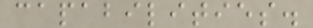capabilities.
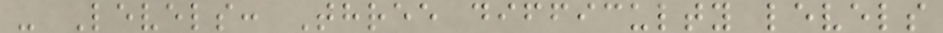- Levels: Three difficulty levels
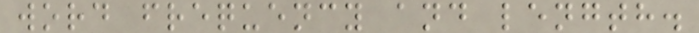word frequency and length.
